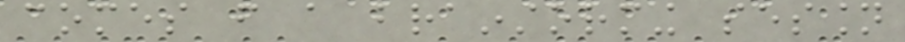comes from a brainstorming session
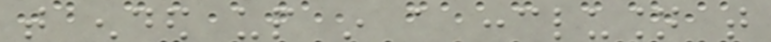that ended up in a conclusion that
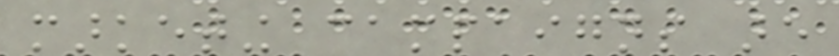marketing campaigns are
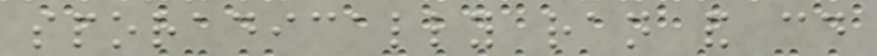sporadically ran and could
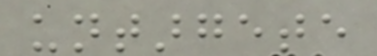untargete
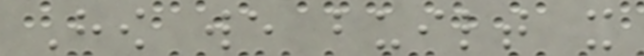How we built it
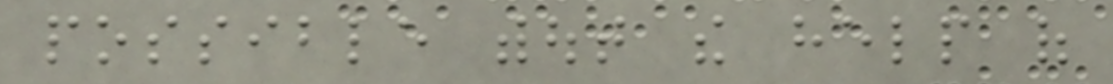possible without the help of
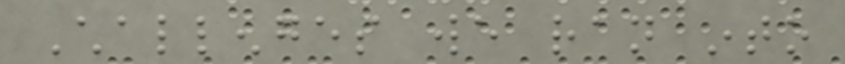Challenges we ran into
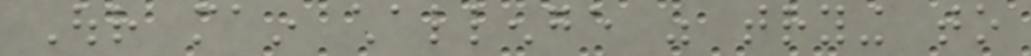Our main challenge was trying to
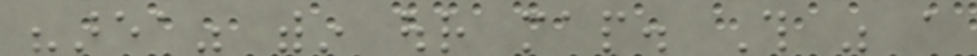"area" within our map. This was a
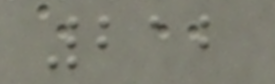212
